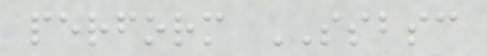perform SSBSC
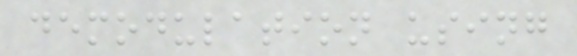demodulation using
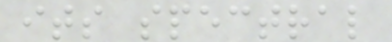its spectral
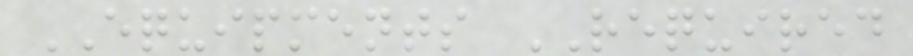EQUIPMENTS REQUIRED
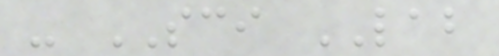- SCI LAB
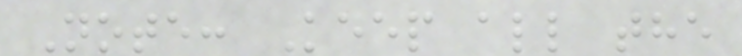Note: Keep all the
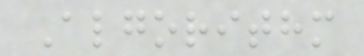Algorithm
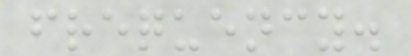frequency.
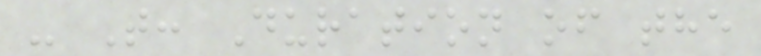- T: Duration of the
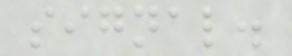signal.
